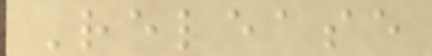Release
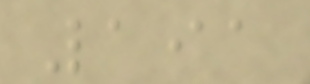191
